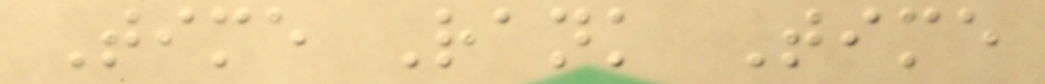Time Rank Time
